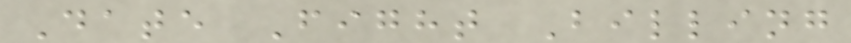Date Fight Billing
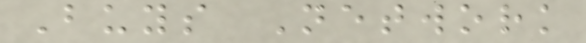Buys Network
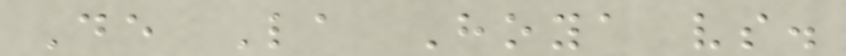De La Hoya vs.
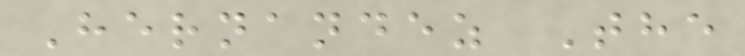Hernandez The
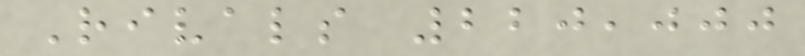Rivals 220,000
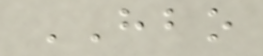HBO
